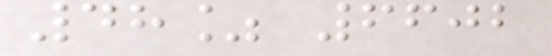48% 6602
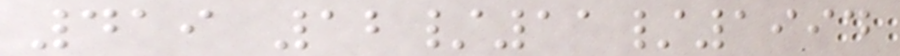419 12/11/1994
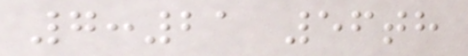7:21 56th
